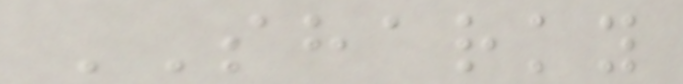SHARKY
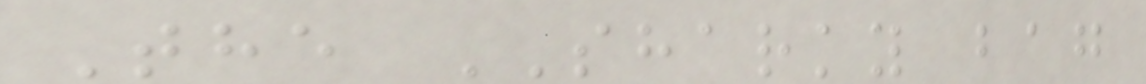The SHARKY bag
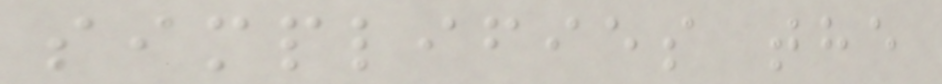simplifies the
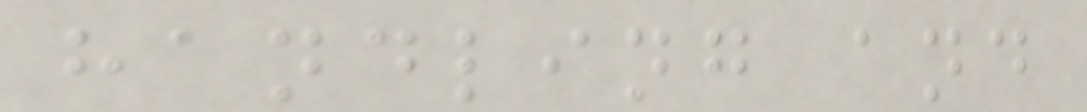handling and
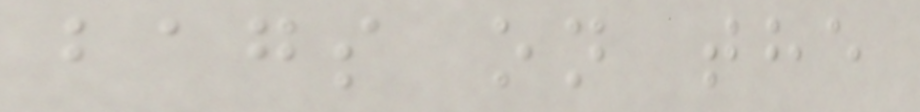bags on the
